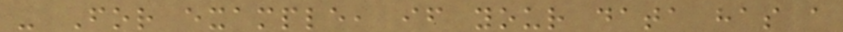- For example, if your data has a
